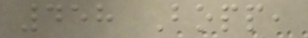458 Bopp,
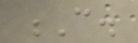C.
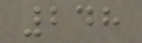248
